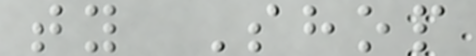ty Shop
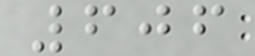606
